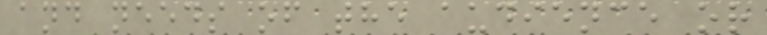and needs of the audience or
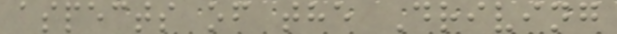aspects of the Driving
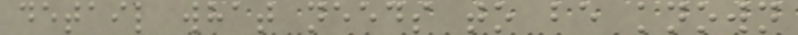detail what needs to be known
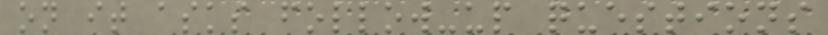on it asks follow-up questions
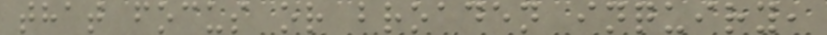that focus or broaden inquiry,
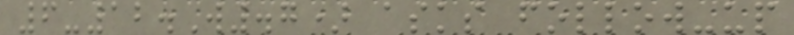6-12.W.7) asks follow-up
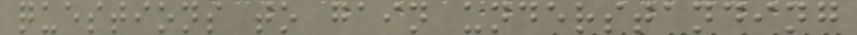questions to gain understanding
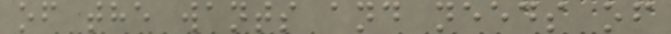of the wants and needs of
